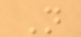N
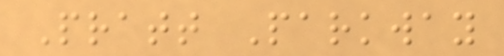Pratt Parkway
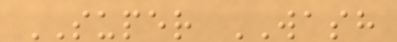SUPER WASH
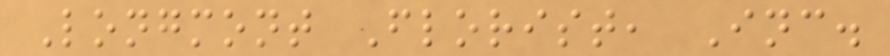Longmont Florist, Inc.
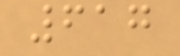617
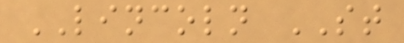LINCOLN ST
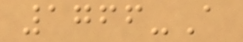1766-A
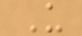U
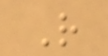R
